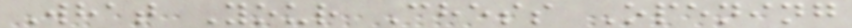What Your Chess Opening
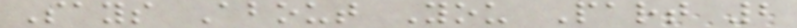Says About You Part 2
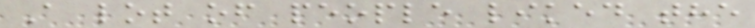A lot of people liked the
